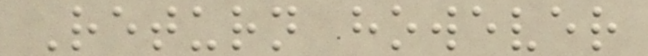Return however
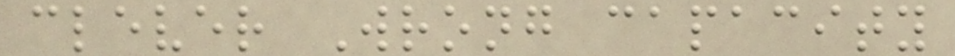clever Wrong capacity
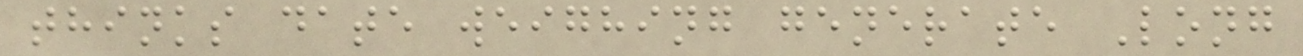thinks date weighing generate Long
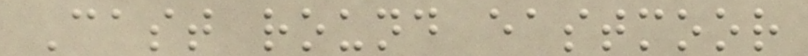Cast round eastmoor
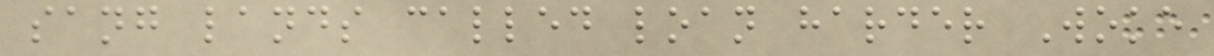sang lands called loan harder Woke
